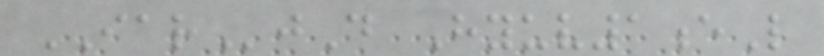IARjD Hyuv1eL
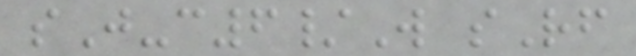sJ-c6/W sRf
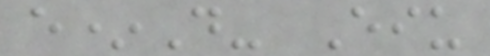e*D- Eiu
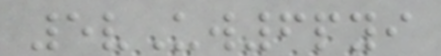5vUw6pyi
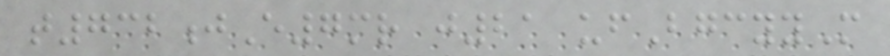t732jE7mr j21 ufBgcyyM
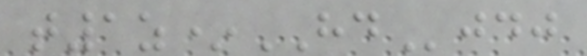t1z*HDjdj
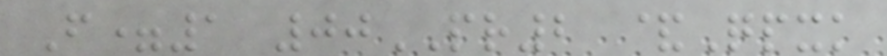F=1 00PR2 &Qpxk
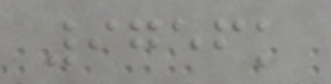9756k
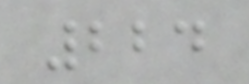224
